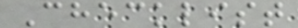Checklist
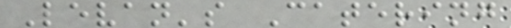Levan's Catering
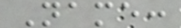Name:
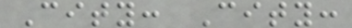City: City:
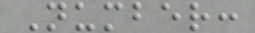Number:
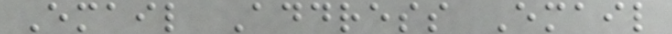Email Address Email
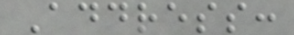Address:
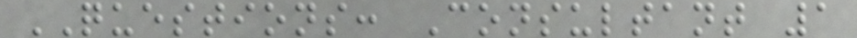QUESTIONS: Consultant 1
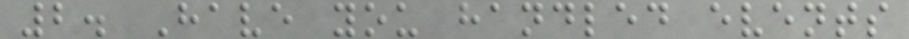2. Have you handled events
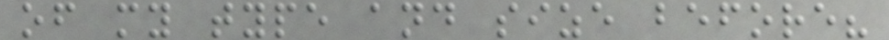of my type and size before?
